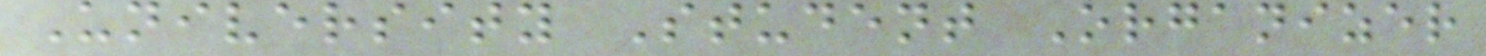University Student Organizer
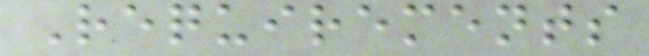Requirements
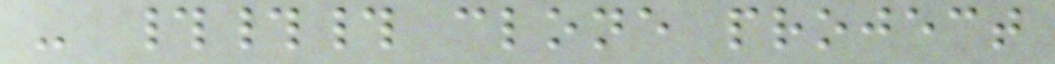- ### clone project
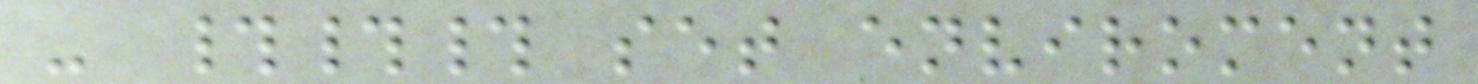- ### set enviroment
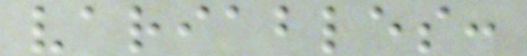variables:
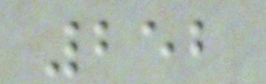252
